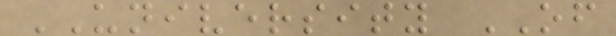UNIVERSITY OF
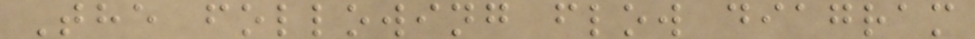The following flow diagram
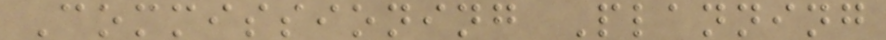Commissioning Planning
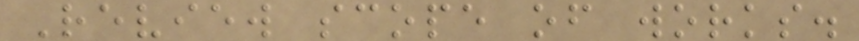Review scope of works.
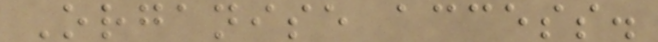Organise access.
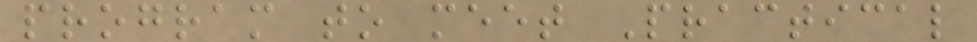program to meet Practical
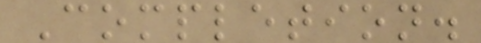Completion.
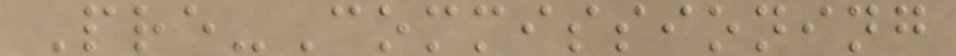Pre-Commissioning
